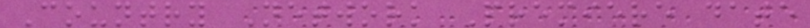Country Network Premiere date
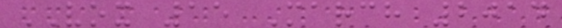VOX 15 March 2014
